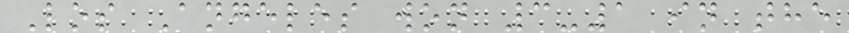Los Angeles won 3-1 in the
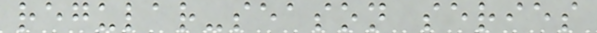regular-season series
